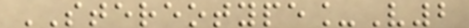STEREOTYPE_V2
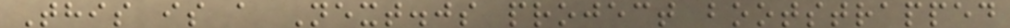This is a Next.js project bootstrapped
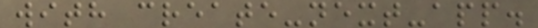with create-next-app.
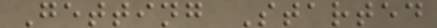Getting Started
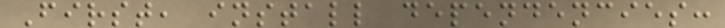First, install dependencies:
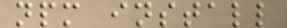npm install
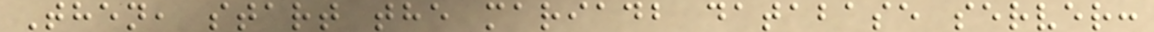Then, start the mariadb database server:
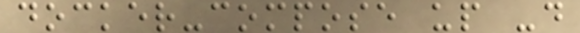docker-compose up -d
